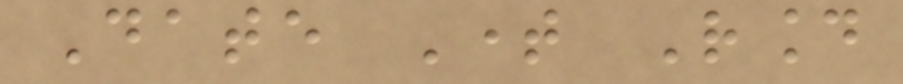Date Time Round
